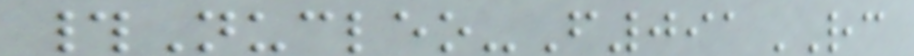#Nucleo-F091RC
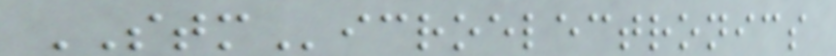STMicroelectronics
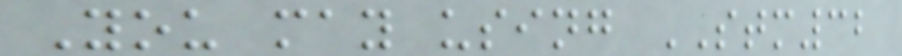You may using STM32
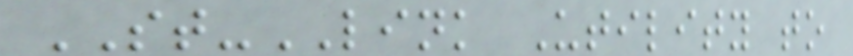ST-LINK Utility to
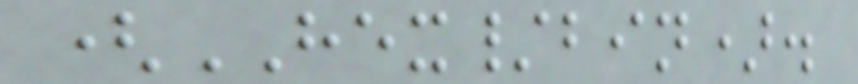(HEX/bin).
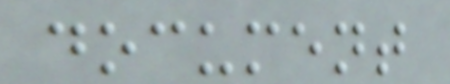document
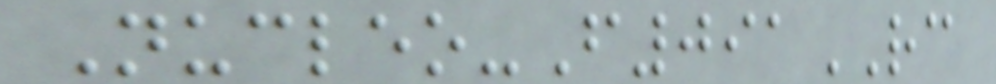Nucleo-F091RC
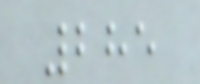285
